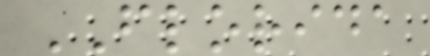FLORIDA
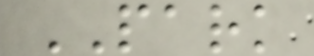PARK
